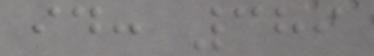id: 389
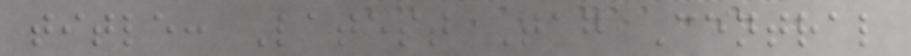title: Latest Tag Central
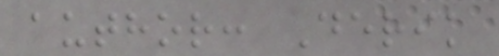author: Derik
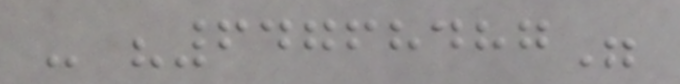- "64768487"
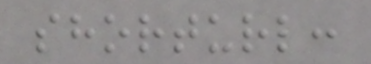shorturl:
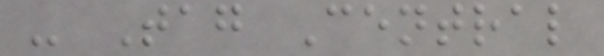- Tag Central
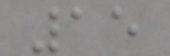15
